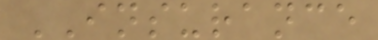INSURANCE
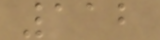112
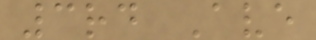3rd Ave
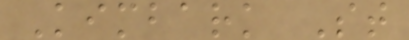Kimbark St
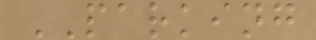PARKING
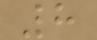8
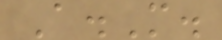A.M.
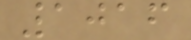1016
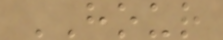HOUR
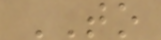TO
